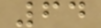64
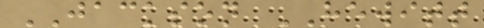JACKSON HEWITT
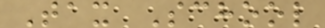Tax School
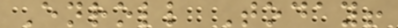Enroll Today!
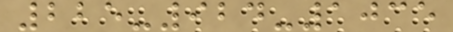225-924-1035
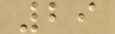29
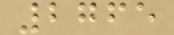2765
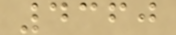4360
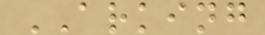ARKING
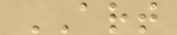ART
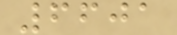6601
